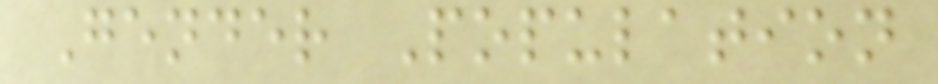Gender Population
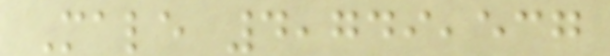Male 4,749,537
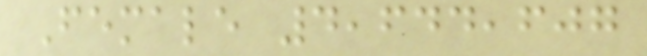Female 4,644,607
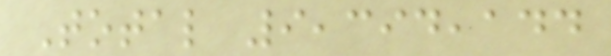Total 9,394,144
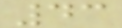43
